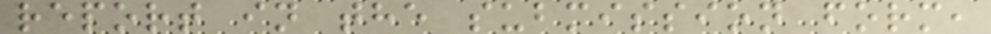report in the submission form,
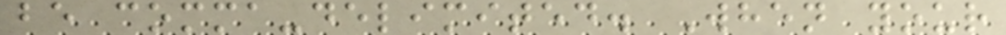be comma-delimited. When your
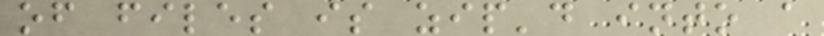of files is zip'd into a
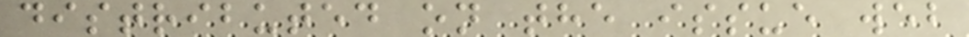distributed on the issue web
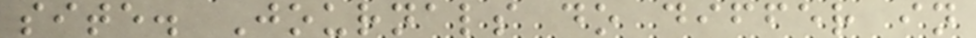site. Journals do differ in
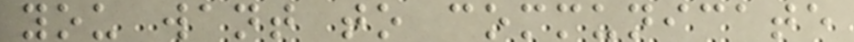you want to communicate
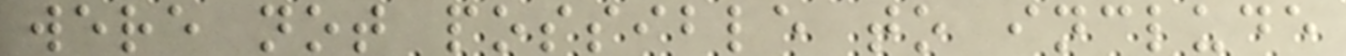were not possible to include
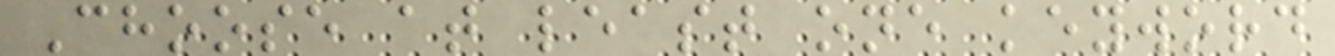Choose at least one keyword
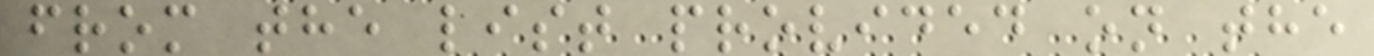from the list provided on the
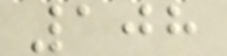108
